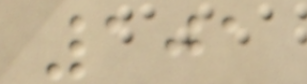101
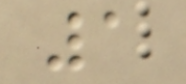1
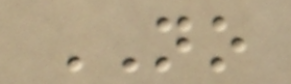NO
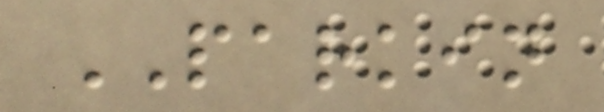PARKIN
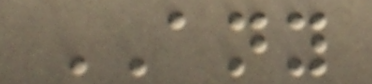ANY
